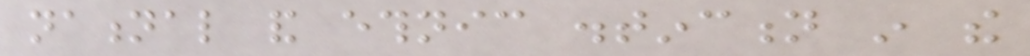national and ethnic distinction in the
